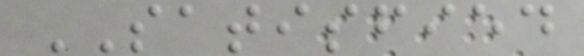SATISFIED
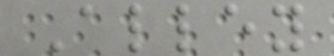Alley
